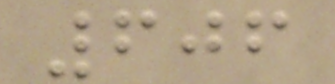606
